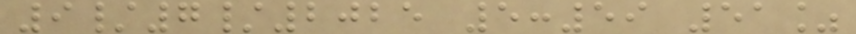9/7/2025 5:59 51%
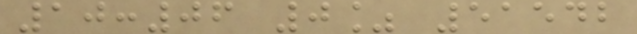10:06 0% 51542
